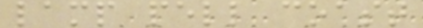lamp pell coast
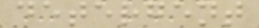detergent
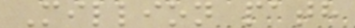Million path
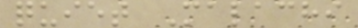quiet Malachi
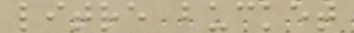litre bucket
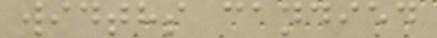widths candied
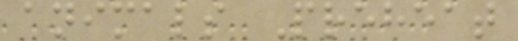animals Preheat
